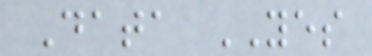Data YES
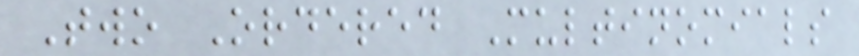Two Ordered Multinomials
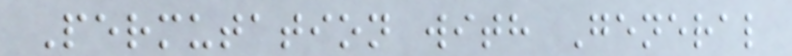Permutation with General
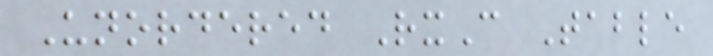Unordered RxC Table
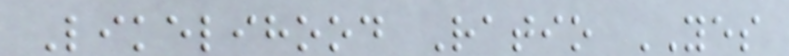Likelihood Ratio YES
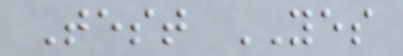Test YES
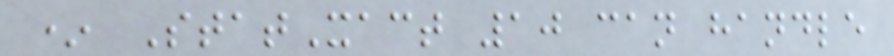* StatXact 10 can handle
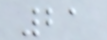21
